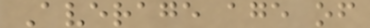Average age of
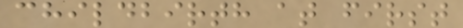childbirth at first
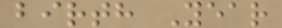birth Year
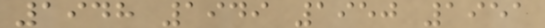1948 1949 1950 1951
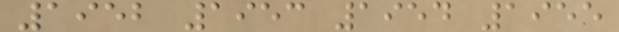1952 1953 1954 1955
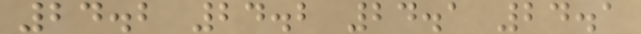24.2 24.2 24.1 24.1
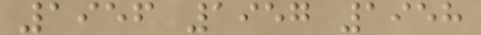1956 1957 1958
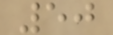50
